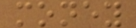money
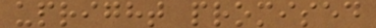upright promised
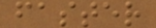faster
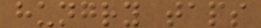hungry taps
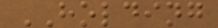HOLDING
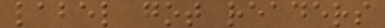label got readers
